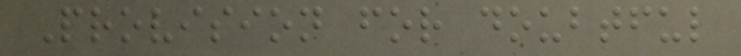Provision for doubtful
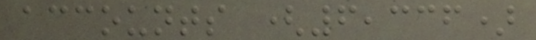accounts (6,336)
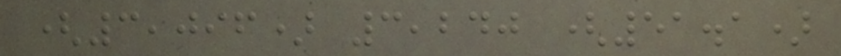(3,096) 3,240 (51.1)
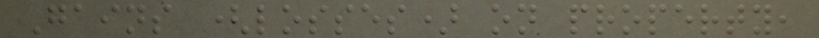Gains (losses) on property,
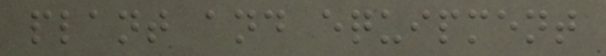plant and equipment
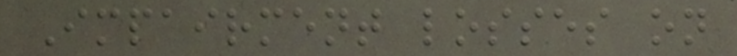Impairment losses on
